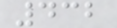432
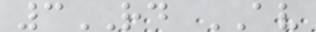3RD AV
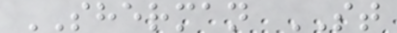SHERMAN ST
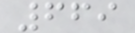669
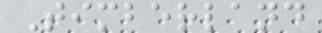Timberland
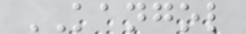KANGOL
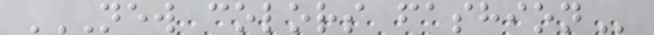NEW COLORS FASHION
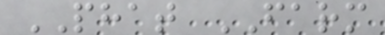PHAT FARM
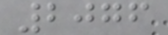2076
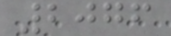2076
